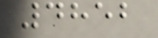4852
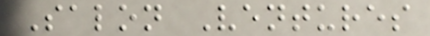Salon Ventures
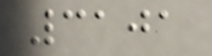3101
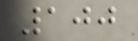100
